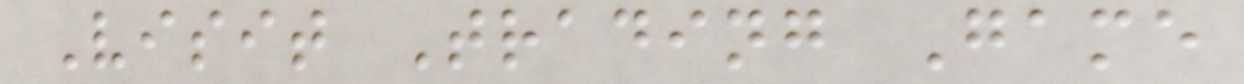Visit Trading Game
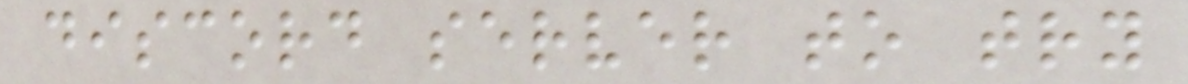discord server to try
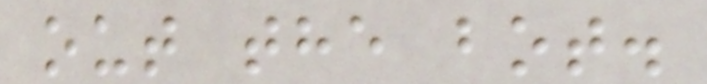out the bot.
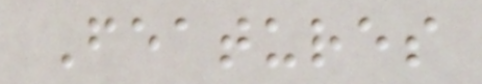Features
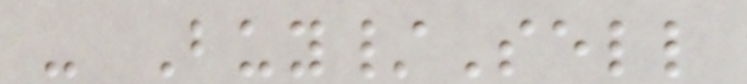- Buy/Sell
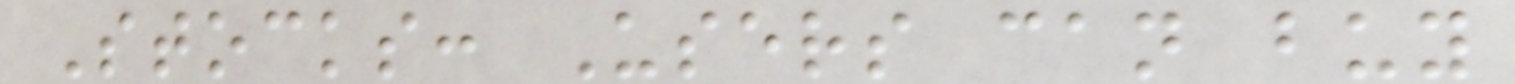Stocks: Users can buy
